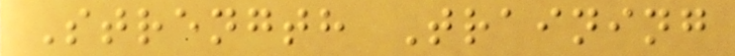Strength Training
